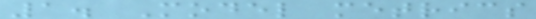1. Model metrics
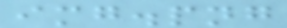img.png
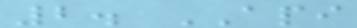2. API
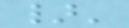}'
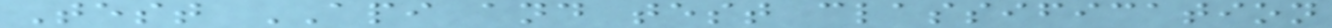Test API and test classification
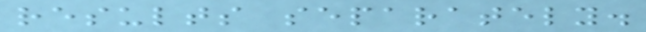results separately.
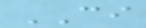CI
